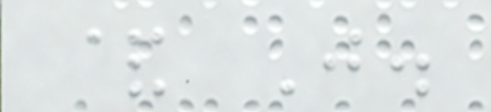& J.
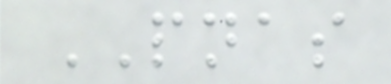PNAS
